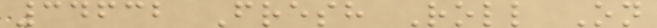34632 Fresh Roll On
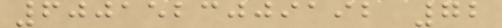6001523009192 72
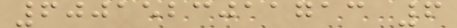6001523011713 6
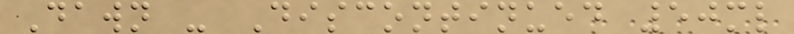Dawn - Discontinued 50ml
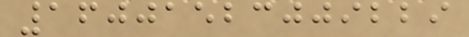16001523009229
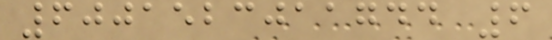6001523011744 6
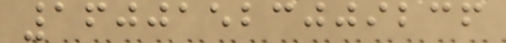16001523009236
